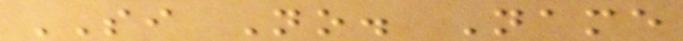SI No. Name
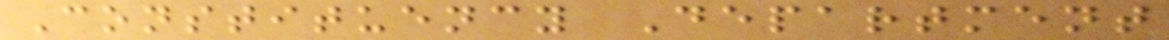Constituency Department
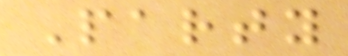Party
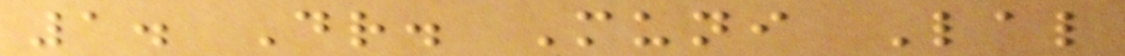1. Dr. Muni Lal
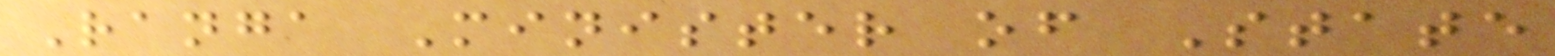Ranga Minister of State
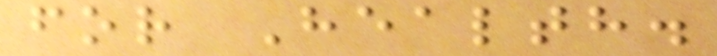for Health.
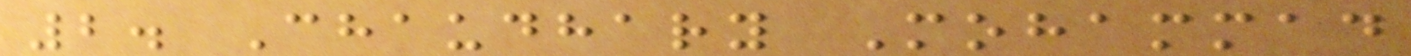2. Chaudhary Mohammad
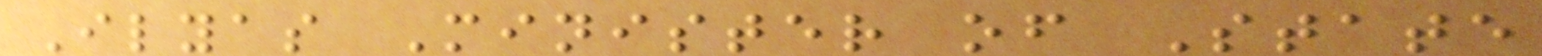Ilyas Minister of State
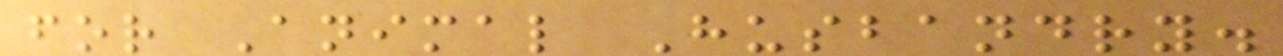for Animal Husbandry.
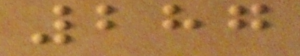287
